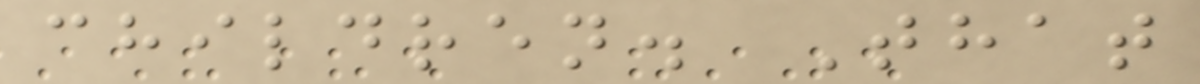children. That
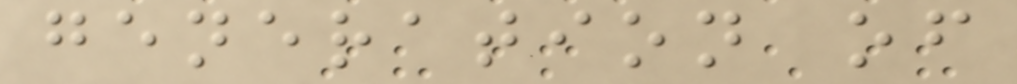generation of
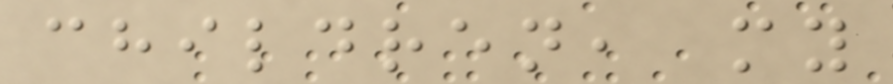children, my
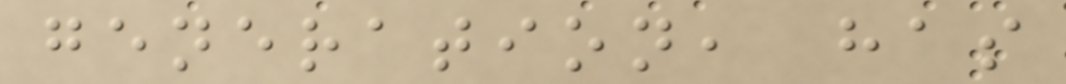generation, has
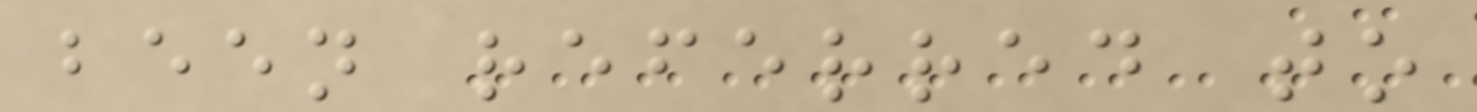been referred to
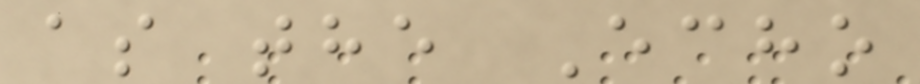as the Echo
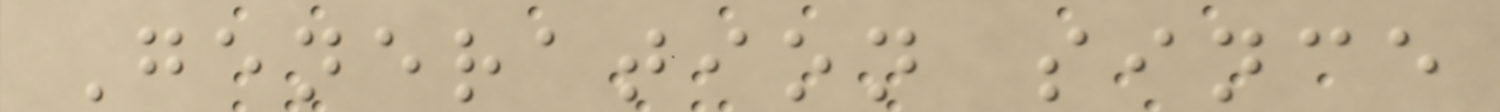Generation since
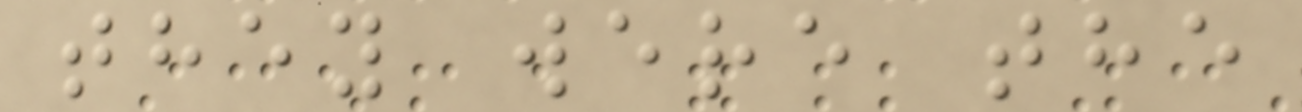they were the
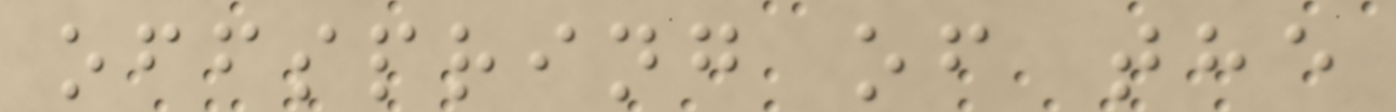offspring of the
